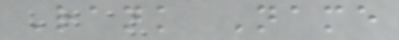Rank Name
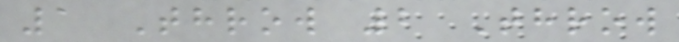1 Throw 2 Throw
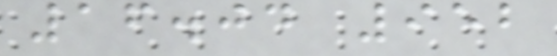16.04 952
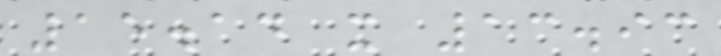15.14 x 13.93
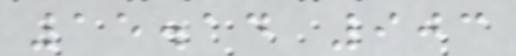15.14 903
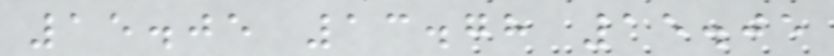15.05 13.78 15.05
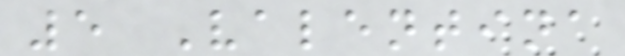5 Valentina
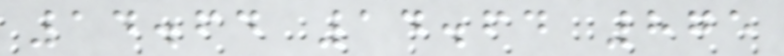14.64 14.64 875
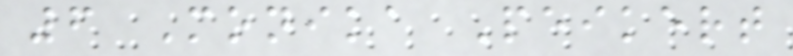6 Monika Peikert
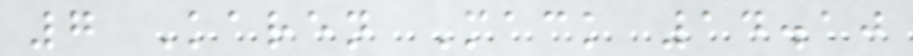7 Karen Mack 14.10
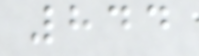844
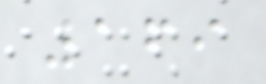169
